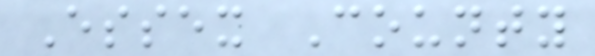Essex County
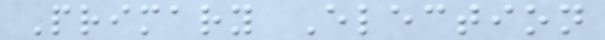Primary Election
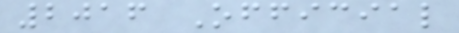2016 Official
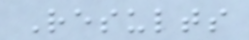Results
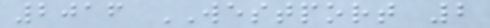2016 WESTPORT 2
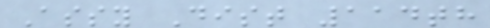Assy Dist 114th
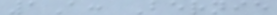1A: Bernie
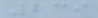239
